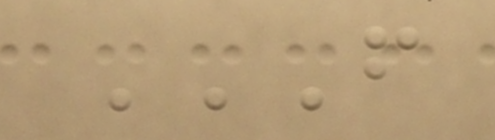FROM
